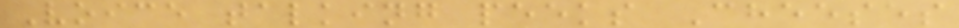Voice talking peeks Cheeses
